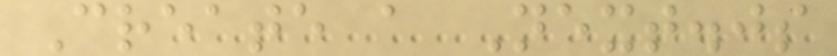Create a Next.js
